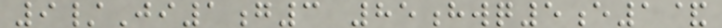9/Ji1g3 85hwq5e1&
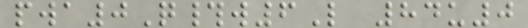pwa0Q#w6L 84u0
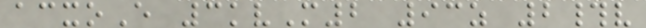acxoE 3kvM2 93z 2#v
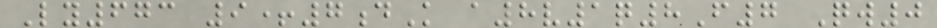Ly673 9+7dK a8v1q8F7 Qw0
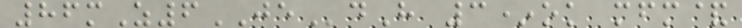86mZ6JEdH 3*ok mfm&
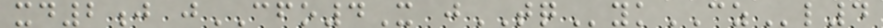xd2j jCFO4X jTQykCZl4
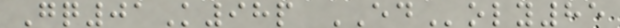Gq01K98p EDoly85
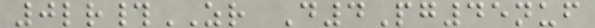0lr#ZR D4Pg45nuf
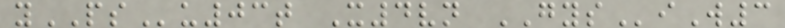yPSu03t X4vn GYSiW3
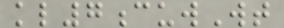kl7cuwWt
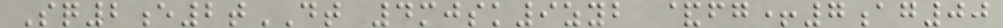Sq2e2tDT 4mjsk9zyb &fg+7ag00
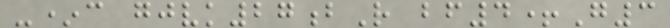-*c gjvk27bR bf4+G3
